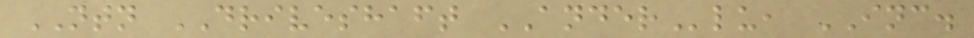NTN DRIVESHAFT ANDERlu, INC.
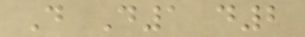D D1 d2
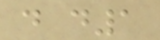d d1
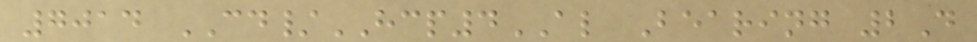7014 CD/HCP4AL Bearing 2D
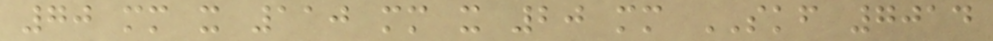70 mm x 110 mm x 20 mm SKF 7014
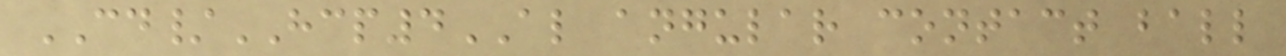CD/HCP4AL angular contact ball
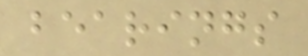bearings
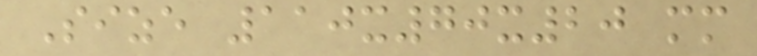Size 110x70x20 mm
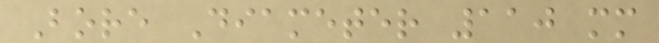Bore Diameter 110 mm
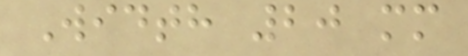Width 20 mm
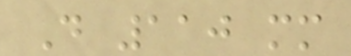D 110 mm
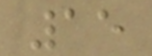15
